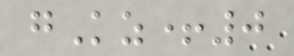gKz+0
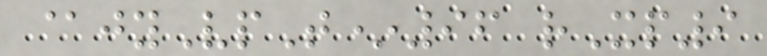@jyVpT*96 rXp9
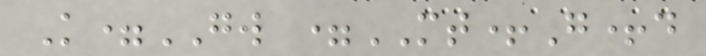K=GW =MT+G+d
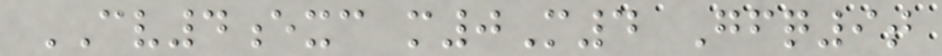CV4exc m0M4 Gfq9t
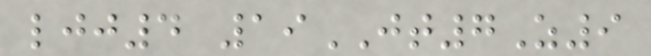ljj4 19JT7Z9
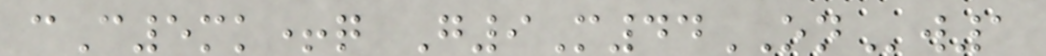cC5mk+q G9M44ONw1
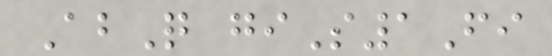AbQ giS1Fi
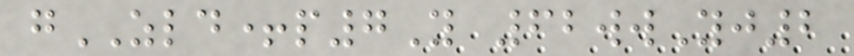gZLD+p7Y 62wwYj2
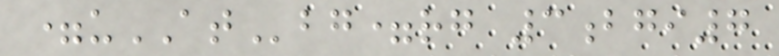=uATbg=rg 3bgi7
